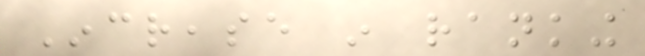Increase in ranking
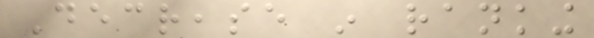Decrease in ranking
